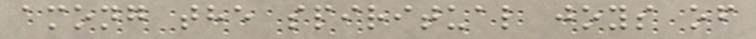among the spiritual joys of
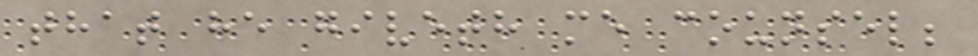that he giveth me counsel;
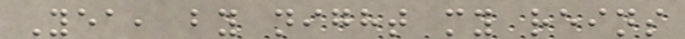Yea, by night my reins
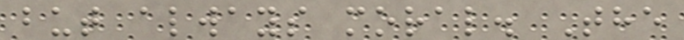but always moral. The
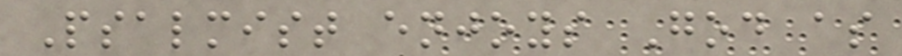Psalmist enjoys God as
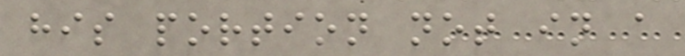his portion not in a
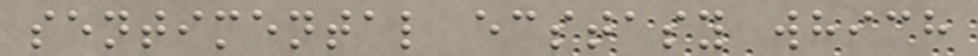sentimental ecstasy which
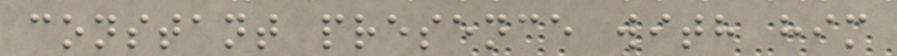constant presence with him
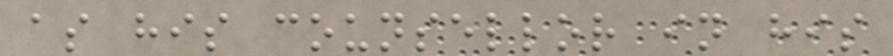as his counsellor in his
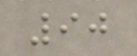90
